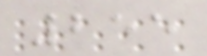255
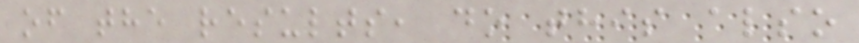of the results, do this also
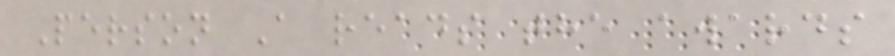Person A reads the awards
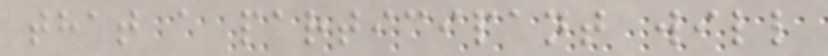that a participant will
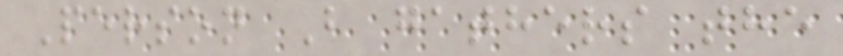Person B gathers the
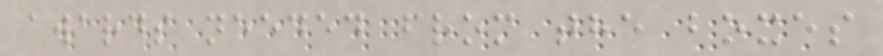awards needed from the boxes
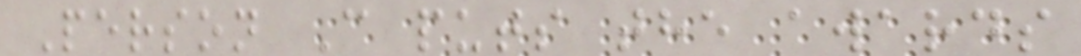Person C puts the awards
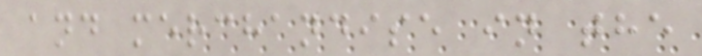and merchandise in the
